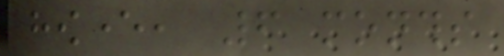however, 6 months
